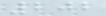202
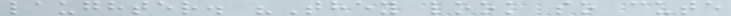laughter. "They look so cute
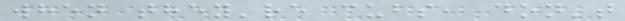when they're cubs, don't
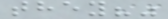they?"
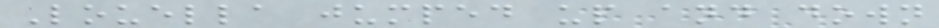Louella jumped up and down
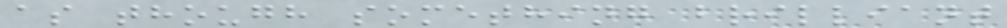as though something brilliant
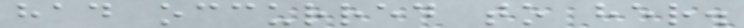had occurred to her.
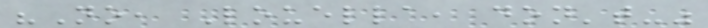"No, Louella, don't-"
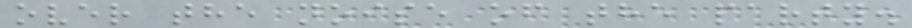over the noise of the party.
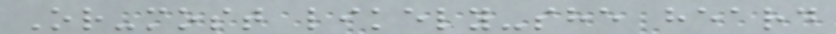Or-most likely-she heard
